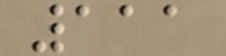111
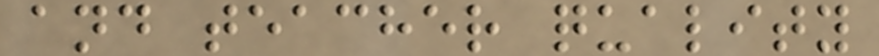and teacher quality
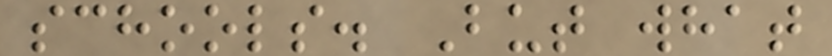schools. But what
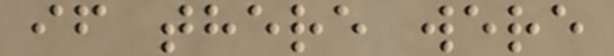if there were
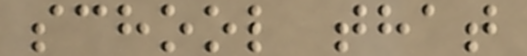school that
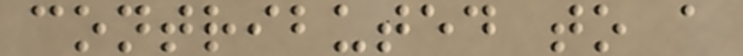contributed to a
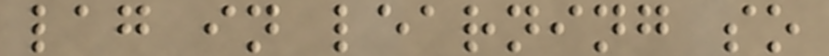lag in learning so
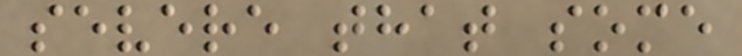severe that some
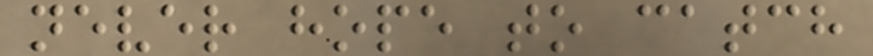never hope to catch
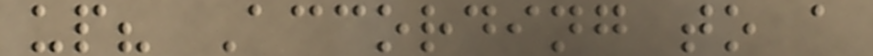up? According to a
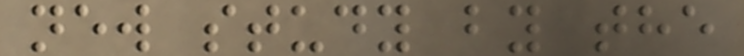new study by the
